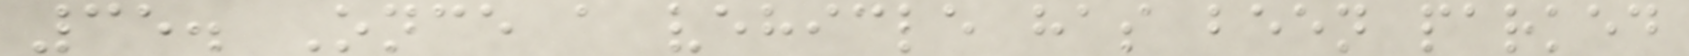35. Once a vehicle has been parked
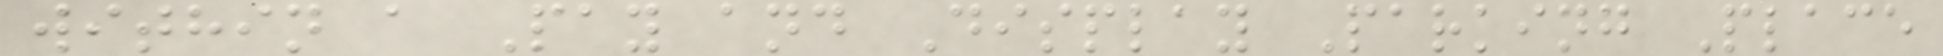within a Pay and Display Parking Place
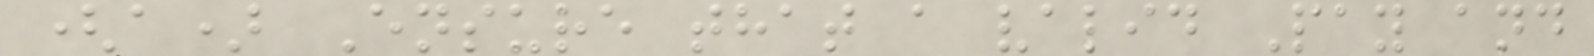(a) Ensure that a valid Pay and
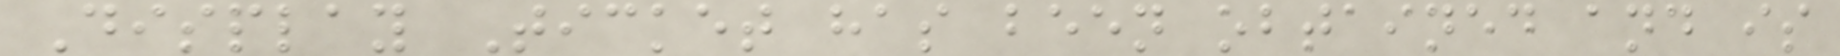Display Ticket has been obtained and is
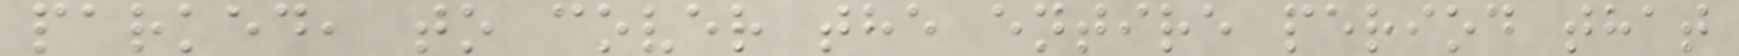parked, to cover the entire period that
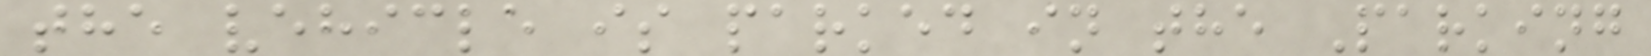the vehicle is parked in the Parking
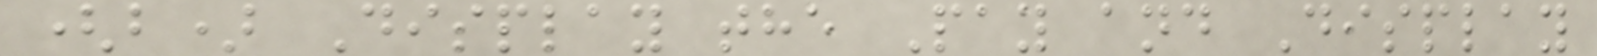(b) Display the Pay and Display
